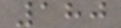180
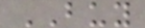BUY
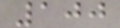100
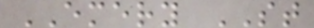EMERY ST
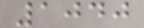1040
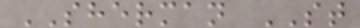SHERMAN ST
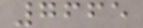7665
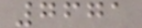7671
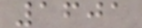1601
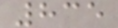835
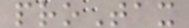proTax
